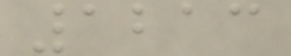1213
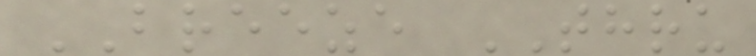BREEZE THRU
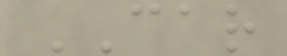CAR
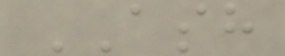ASH
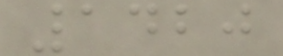1420
